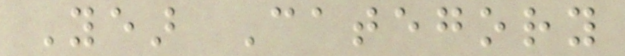Year Category
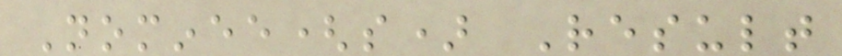Nominee(s) Result
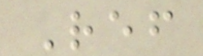Ref
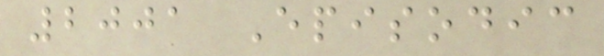2001 Episodic
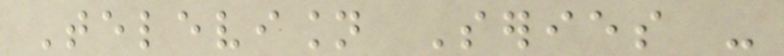Television Series -
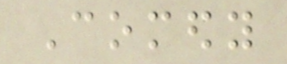Comedy
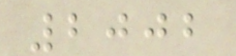2002
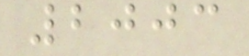2003
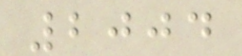2004
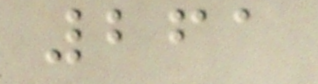261
